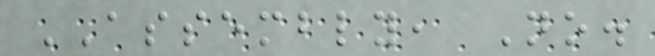ASSEMBLY, No.
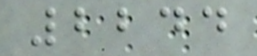2244
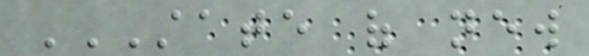STATE OF NEW
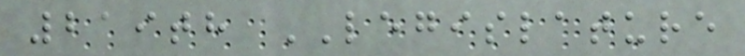219th LEGISLATURE
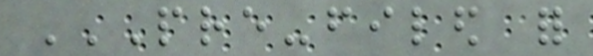PRE-FILED FOR
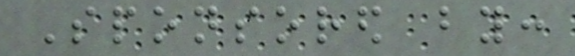Sponsored by:
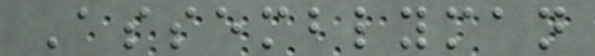Assemblyman
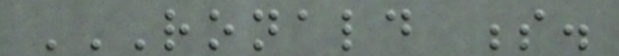RONALD S.
